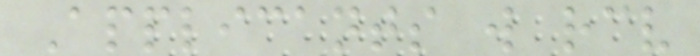Applicants will receive
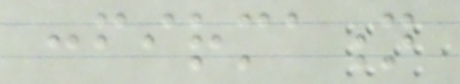confirmation
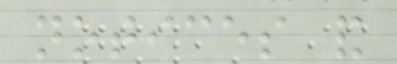notices and
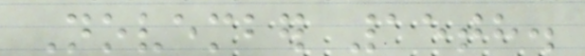November 15th.
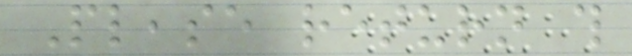Please return this
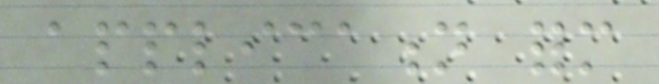application form
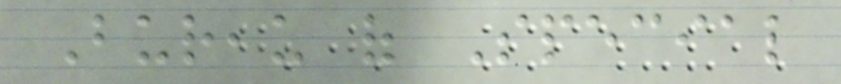Bureau of Special
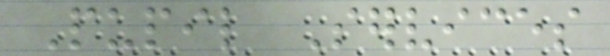Pupil Services
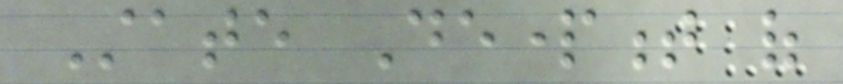State Department of
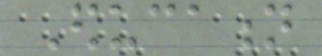Education
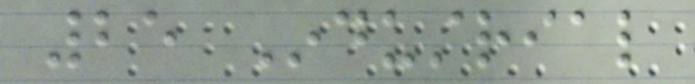25 Industrial
